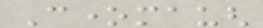Conemaugh
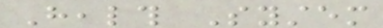Health System
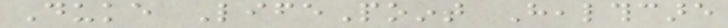Duke LifePoint Healthcare
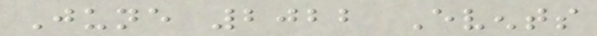June 2022 Events
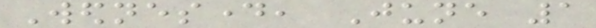Wednesday, June 1
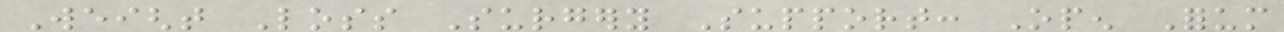Weight Loss Surgery Support: Open Forum
